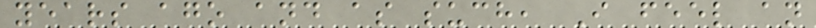years ago and as such, I feel an
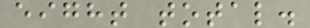eight total.
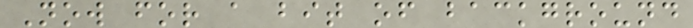Now for a bit of background
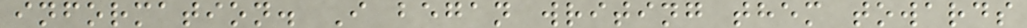information. I began writing them towards
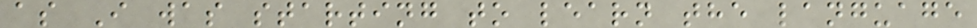as I was starting to learn the language
